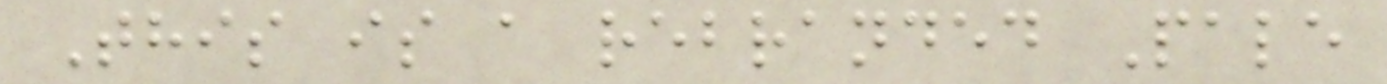This is a rebranded Pale
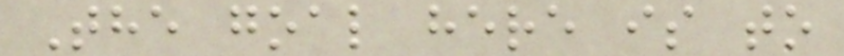The goal here is to
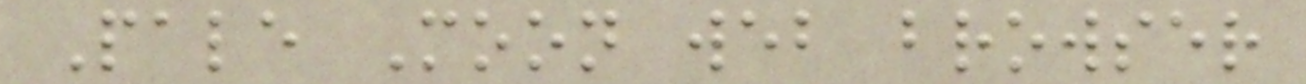Pale Moon web browser
